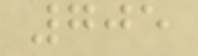705
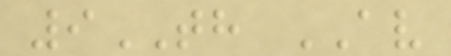9TH AV
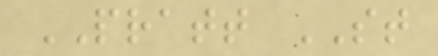PRATT ST
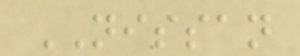NISSAN
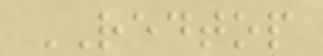REDTOP
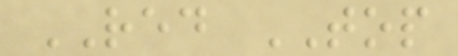RED TOP
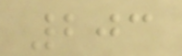203
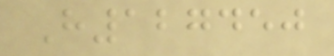H127450
